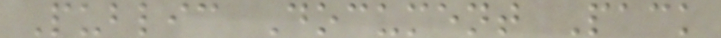Public Document Pack
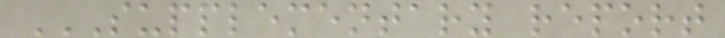SUPPLEMENTARY REPORT
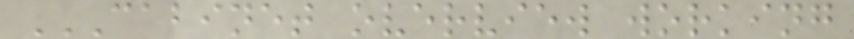CABINET OVERVIEW WORKING
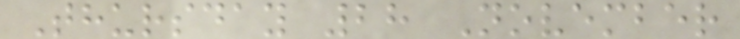Thursday 28 November
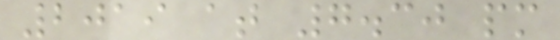2019 at 7.30 pm
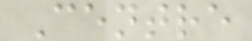Centre
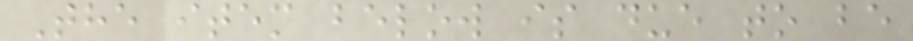The item below is due to be
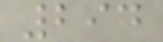294
